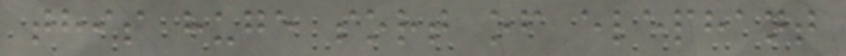this huge sort of elephant
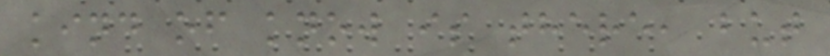kind of know is there, but
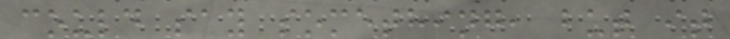could say something, but it
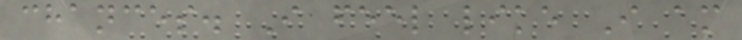chances. I feel like I am
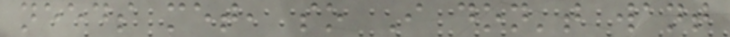needs met, so I don't want
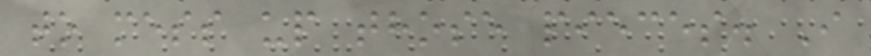to mess up those pieces. I
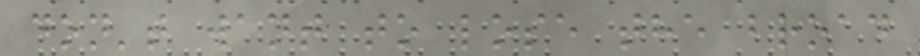don't want to lose the broad
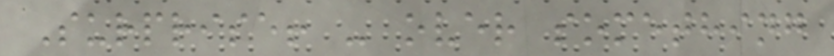Surprise! - over something
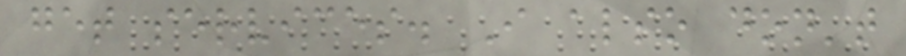get services. I also don't
